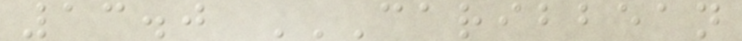13.0 CARIBBEAN
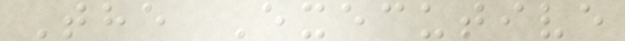The Executive
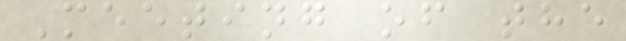Meeting of the
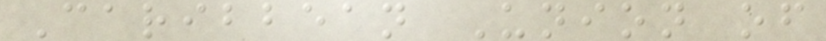Caribbean Union of
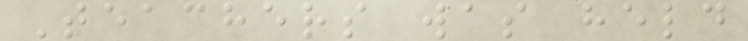Teachers was held
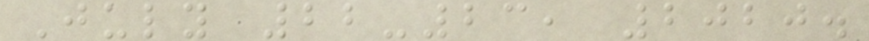July 22-23, 2020.
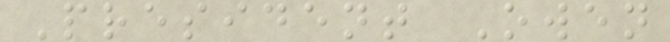President Owen
